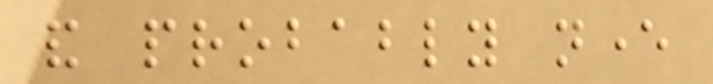and probably never
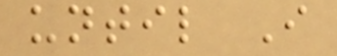until I
